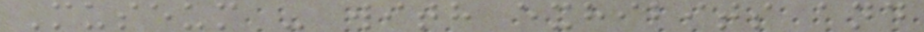Museum - with exhibits and
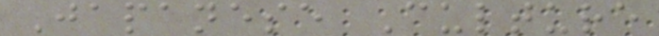Japanese Culture
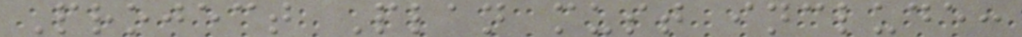Project Plan must include:
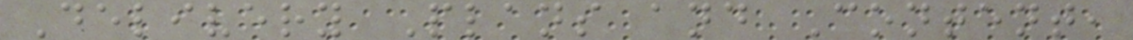Delivery Plans and Content,
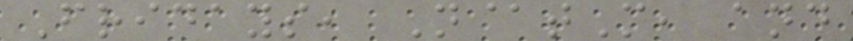Fridays, N@tM, and
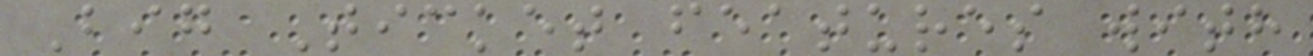Big Ticket features with
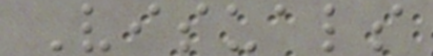Visuals
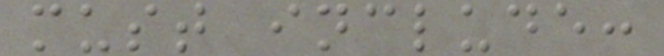must include:
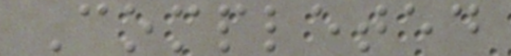Completed
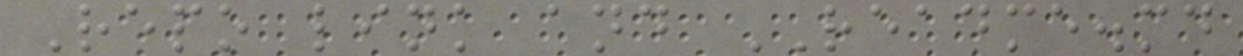Repo link and README.md
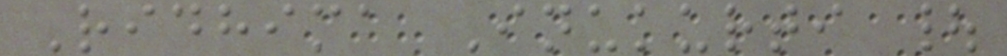Ridhima Inukurti |
